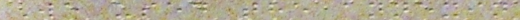We used the annexin
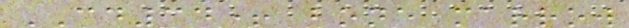CD34+ bone marrow
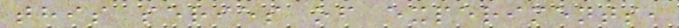this series of experiments,
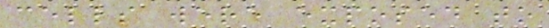cells were exposed to
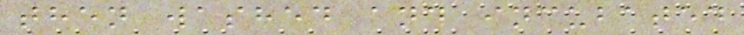then washed and incubated
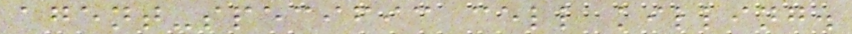agent-specific cell killing.
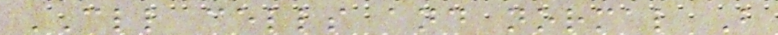CLL cells and normal B
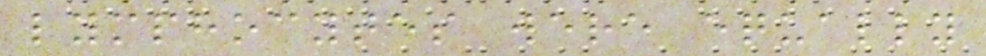lymphocytes were equally
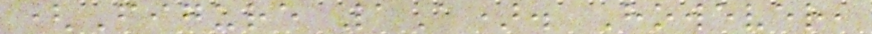(Figure 1A). However,
